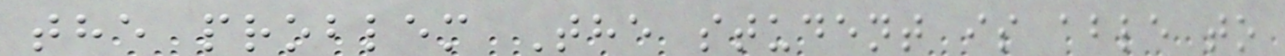the problem The student is able to
